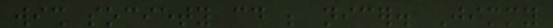wish society could be nicer. Jimmy
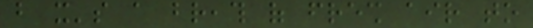but it's a breath of fresh air to
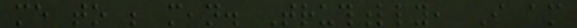me to be mean. Truthfully, I am
